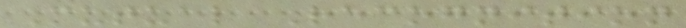Mutual Recognition
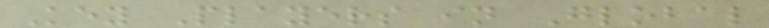Key Players in Global
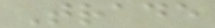Trade
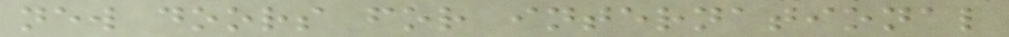new doors for international
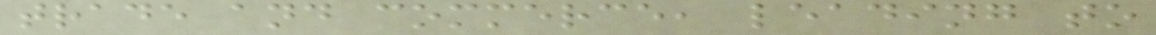trade and commerce, leading to
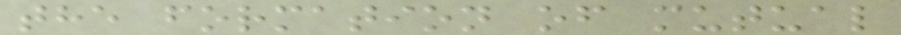the formation of mutual
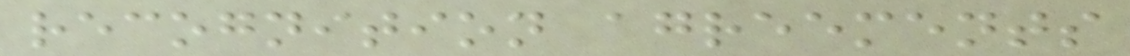recognition agreements
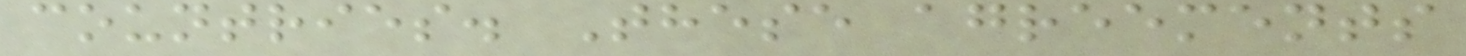countries. These agreements
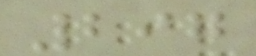297
